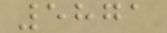5871
